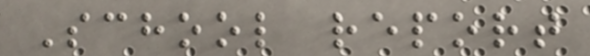School report
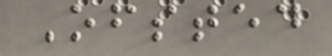Ofsted
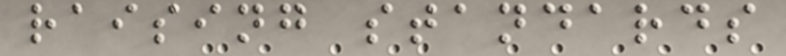raising standards
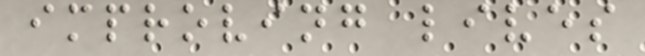improving lives
